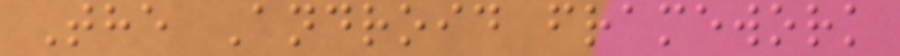The Android framework
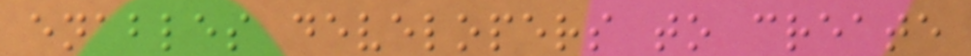enables developers to create
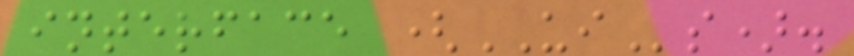interface (UIs).
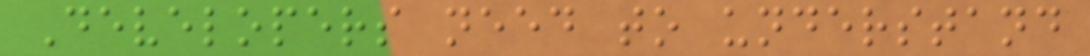Developers need to understand
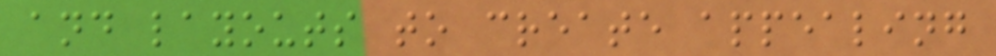and layouts to create appealing
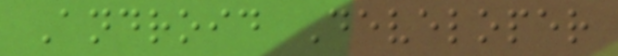Android Developer
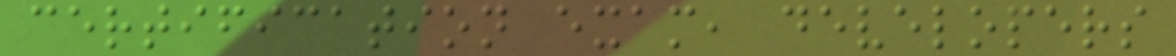certification exam, developers
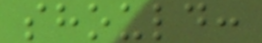should:
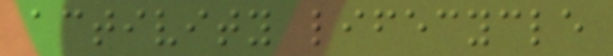activity lifecycle
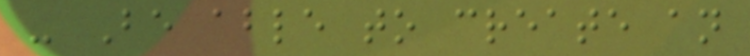- Be able to create an
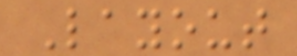Layout
